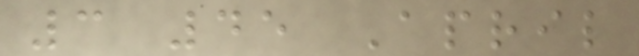3 45 April
